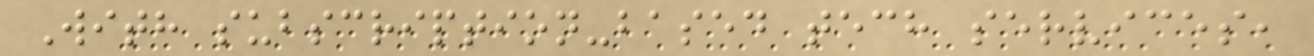With subscription-based tech services,
